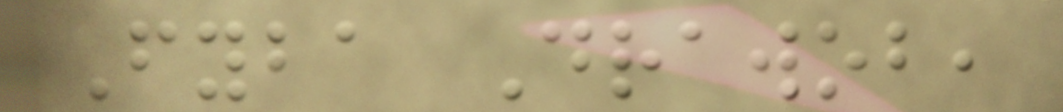Fyba Drawob,
